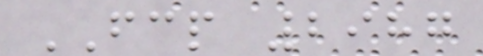FCP 2987
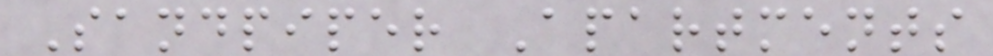Sandpiper Apartments
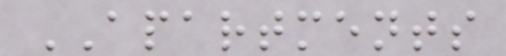APARTMENTS
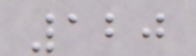120
